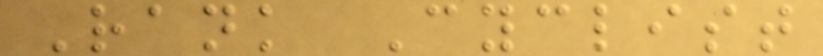Rank Cyclist
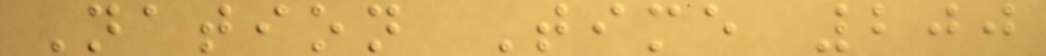Nation Time 200
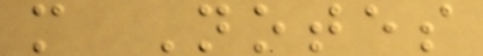m Notes
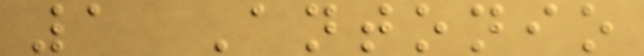1 Antonio
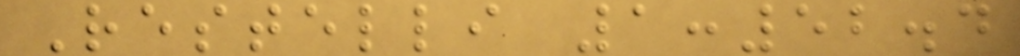Restelli 1:52.4
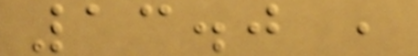13.0 ,
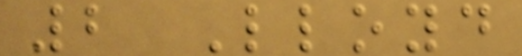2 Lloyd
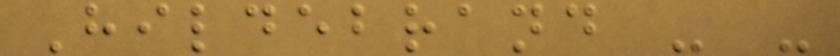Hildebrand - -
